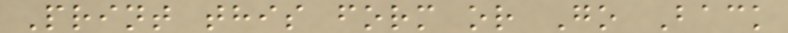Print this form or Go Back
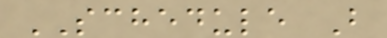SCHEDULE B
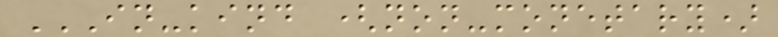IN-KIND (NON-MONETARY)
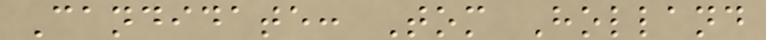Candidate: Tom Holland
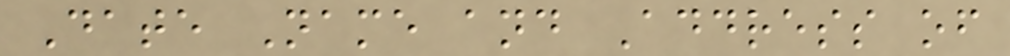Date Name and Address of
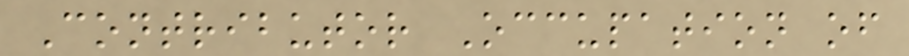Contributor Occupation of
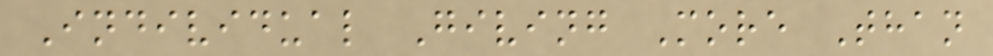Individual Giving More Than
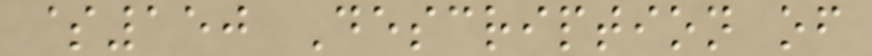$150 Description of
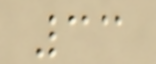33
